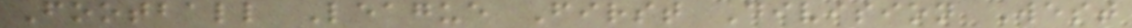Football League First Division West
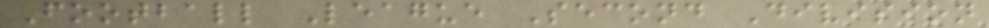Football League Second Division
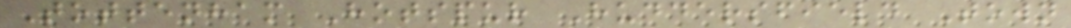Tottenham Hotspur Huddersfield Town
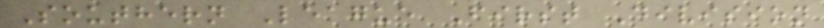Southern League First Division
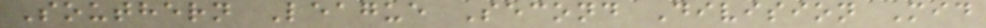Southern League Second Division Mid
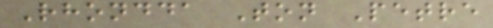Rhondda Ton Petre
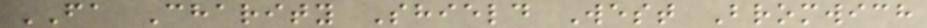FA Charity Shield West Bromwich
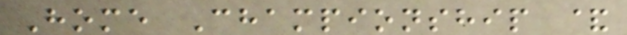Home Championship &
